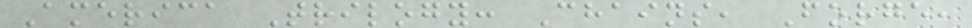America Trilogy: Chains, Forge,
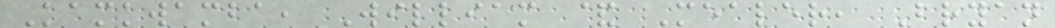Kamkwamba, William & Mealer, Bryan
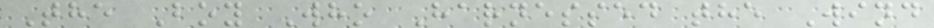The Boy Who Harnessed the Wind
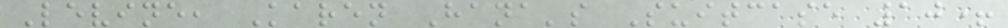Levine, Karen Hana's Suitcase 10+
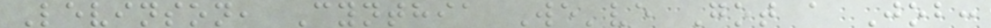Levinson, Cynthia We've Got a Job:
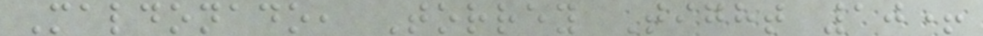Maldonado, Torrey Tight 10+
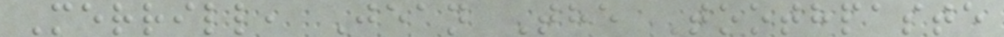Merrill, Jean The Toothpaste
